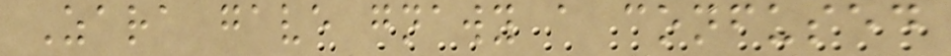Zara gave gnawy a confused
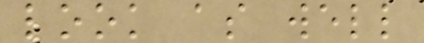look as well
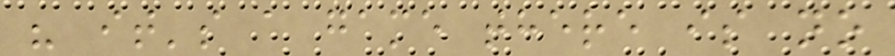" it's a game there is no
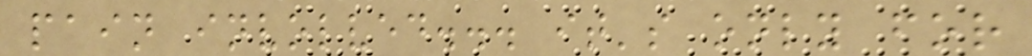pain involved... it's only for
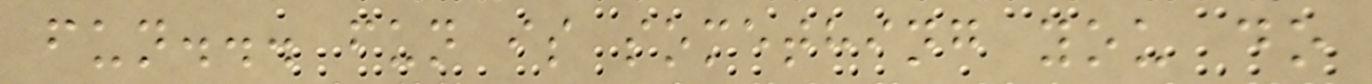fun... fun is something you do
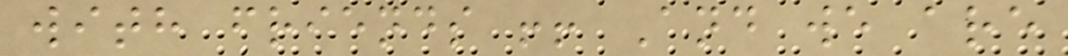with friends !! And we are
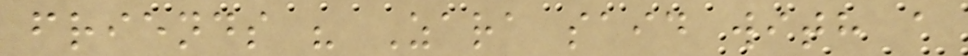friends " Zara said with a
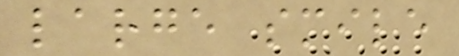large smile
